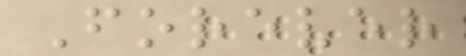Forever
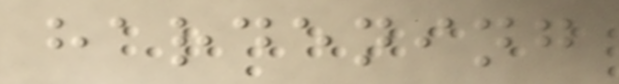hardening
